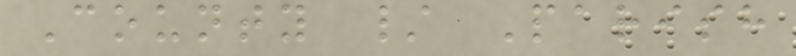County / Parish
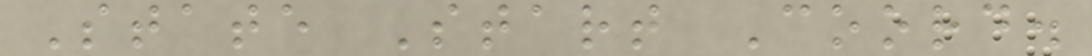State Start Coord.
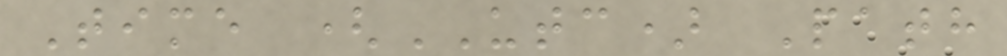Time (UTC) Path
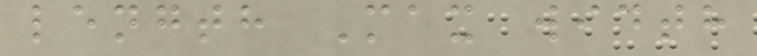length Max width
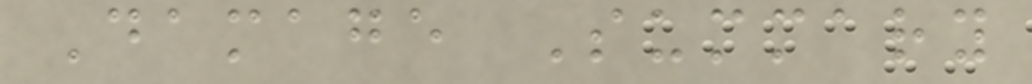Damage Summary
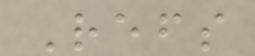Refs
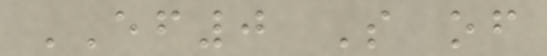EF0 S of
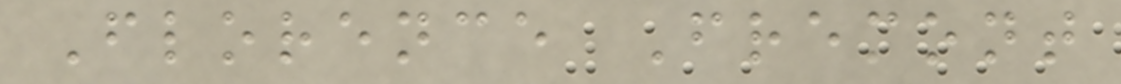Florence Fremont
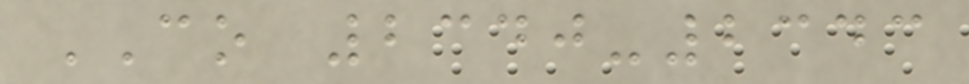CO 2340-2343
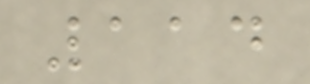114
